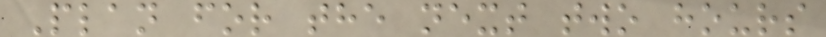Plan for the next two hours
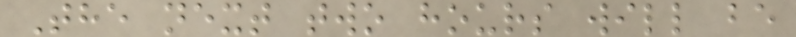The next two hours will be
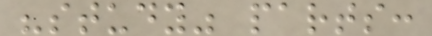"study" parts:
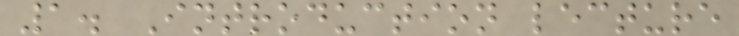1. Introduction lecture
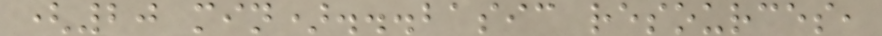(20 min)...basic resources,
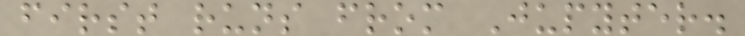first runs from Jupyter.
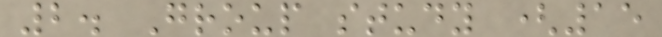2. Group study (15
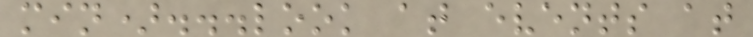min)...look at events at
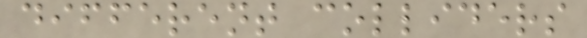different colliders
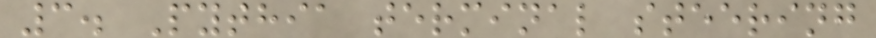3. Pythia terminal steering
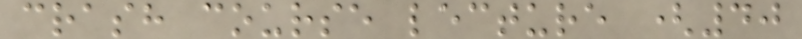crash course lecture (40
